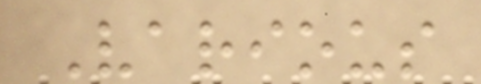Various
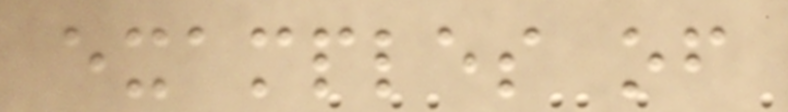examples of
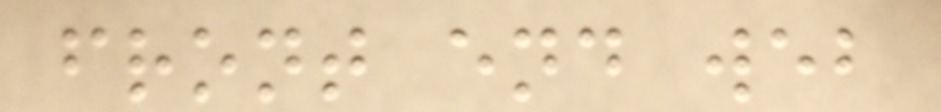front end web
